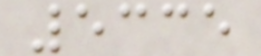5335
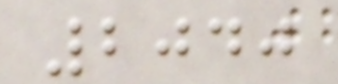2040
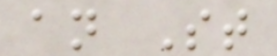an St
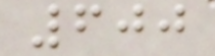600
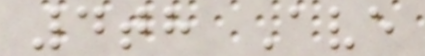4th Ave
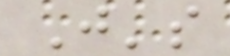J's
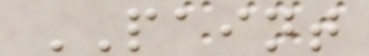PAINT
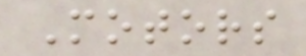Motors
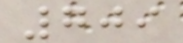709
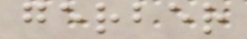gerber
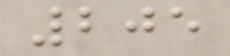205
